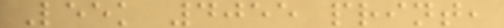Leek 4055 print,
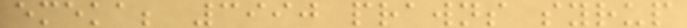emeka; 3990 prawns syrup
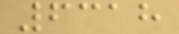6318
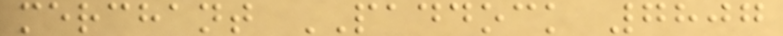merchant PADDOCK 7807
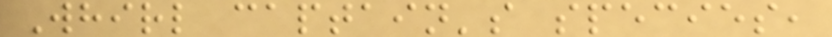Whirl captain's species,
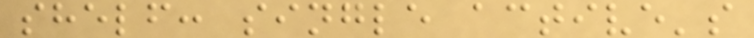shelf: single active's
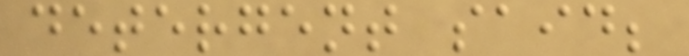detergent said;
